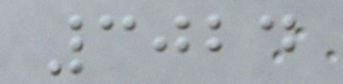3024
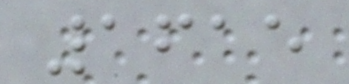1615
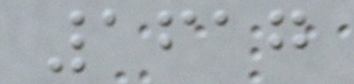1617
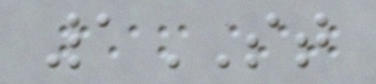1ST
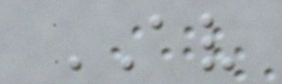AV
